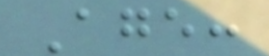Age:
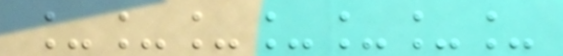_______
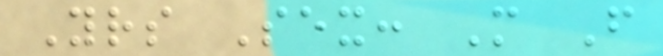Yrs Sex: M F
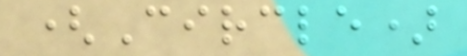(Circle)
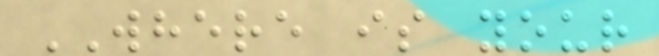WHERE is your
